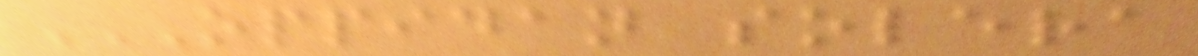OPPIDAN SOLERA
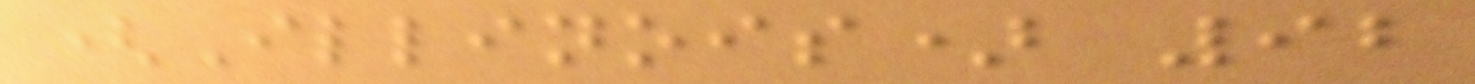(Illinois) 92
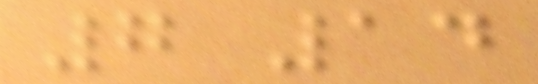7 14
